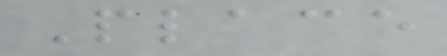Place
